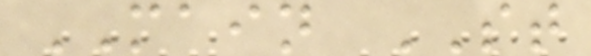MAIN ST
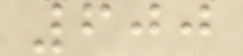600
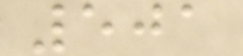501
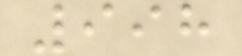998
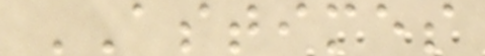ASTIMES
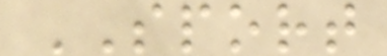SPORT
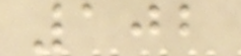102
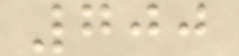700
